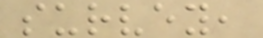survey,
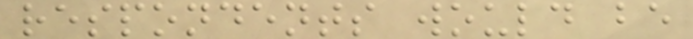respondents would be
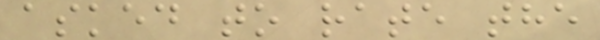asked to rate the
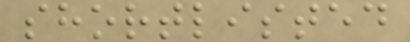shortlisted
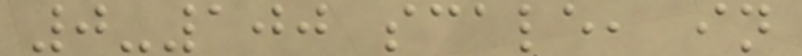0-100 scale, in
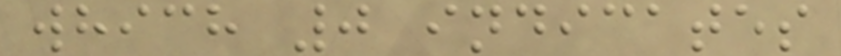which 0 indicates
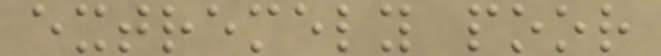extremely poor
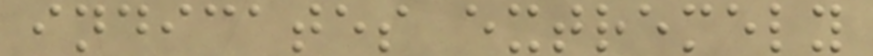indicates extremely
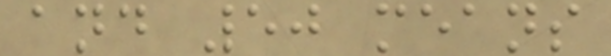and 50 means
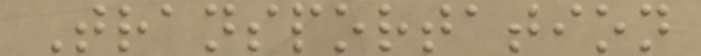Transportation
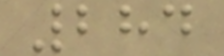284
